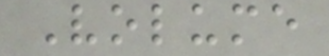Volume
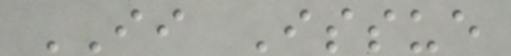II Issue
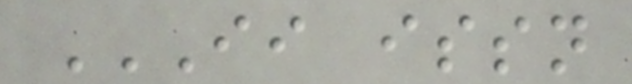II ISSN
